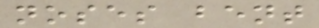noses bent
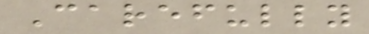Carefully
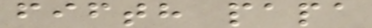fifth papa
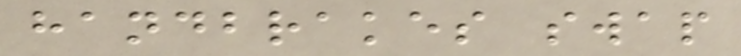handbrakes swap
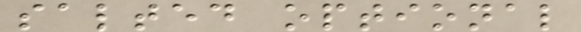salted optional
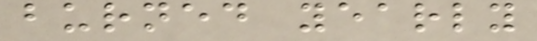burned yearly
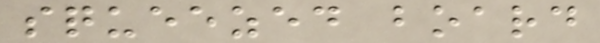squeezed board
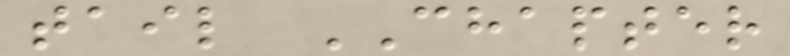tail CHAPTER
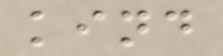kind
